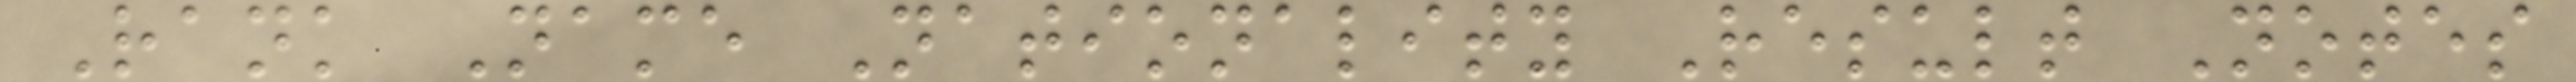Rank Name Nationality Result Notes
